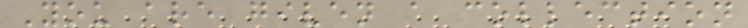You are given a collection
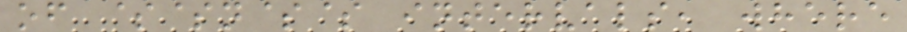of $$n$$ intervals, where
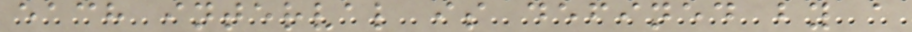each interval is defined by a
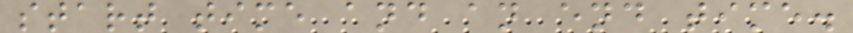start time and an end time.
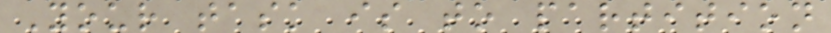Your task is to partition
